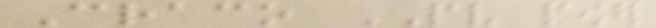Craco PV power
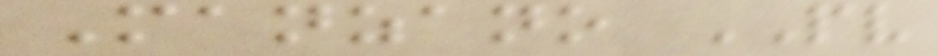Manzano PV
